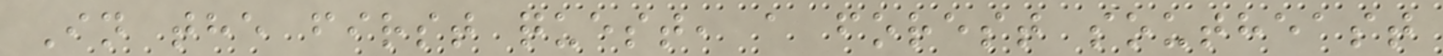In the first quest, a forest southeast
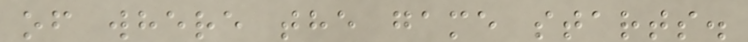of where the game starts.
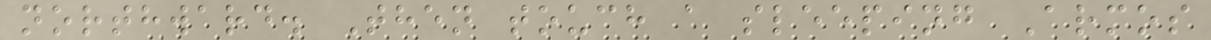northward. Then touch a sleeping Armos
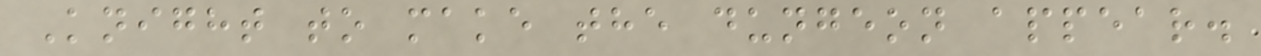Knight to make the dungeon appear.
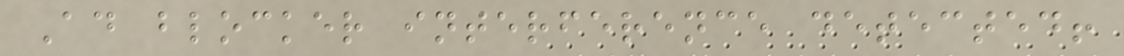Ad blocker interference detected!
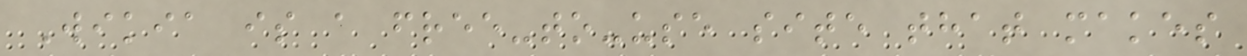Wikia is a free-to-use site that makes
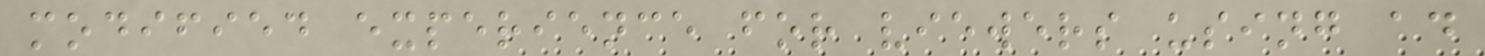modified experience for viewers using ad
